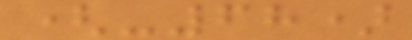(-68)
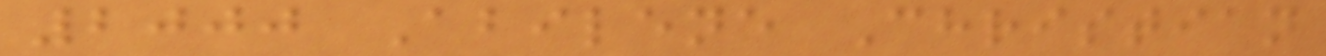2000 Abilene Christian
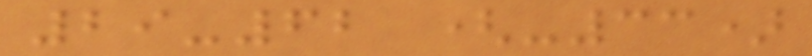29-62 (-33)
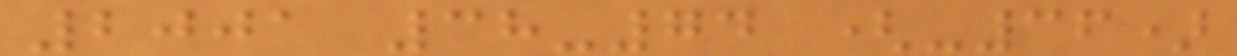2001 38-74 (-36)
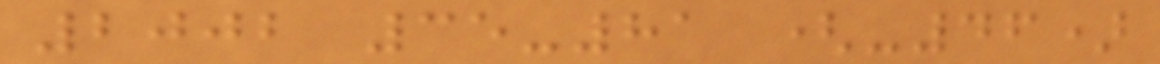2002 35-81 (-46)
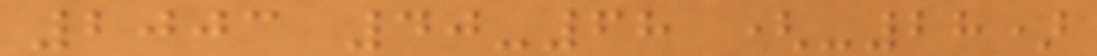2003 40-68 (-28)
